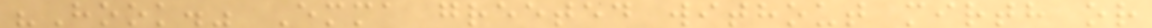"Hook." Emma greeted without mirth or
